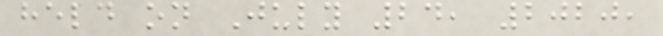held on July 24, 2020,
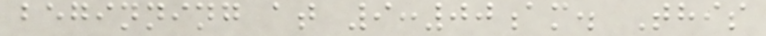beginning at 9:00am. This
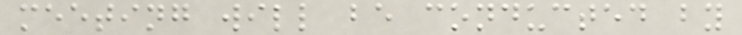meeting will be conducted by
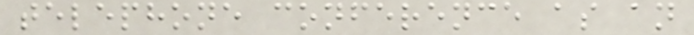telephone conference as an
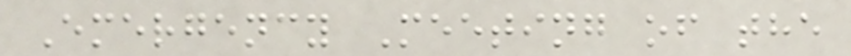Emergency Meeting of the
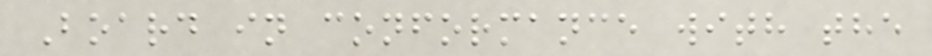Board in conformance with the
